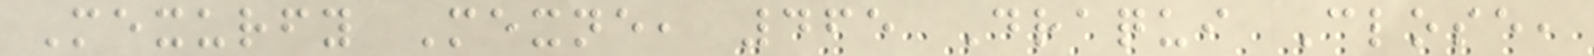Mexurfy Mexne, 465 Draqui Close,
